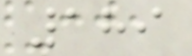189
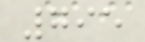795
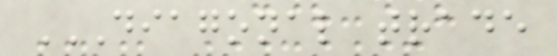DIAGONAL TRADE
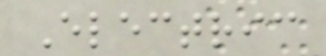Electric
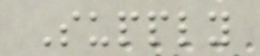Supply
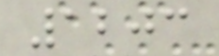1203
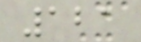121
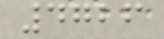4726
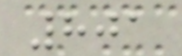801
